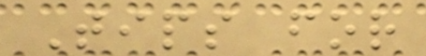Tips for
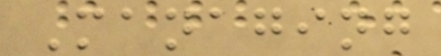Managing
